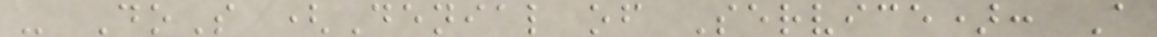- DoS (Denial of Service): A
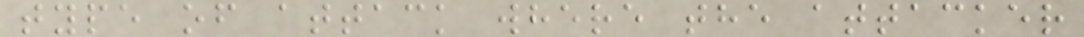type of attack where the attacker
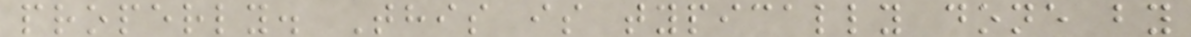properly. This is typically done by
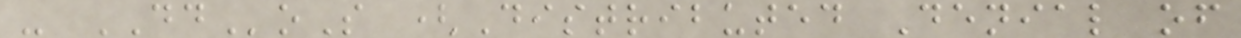- DDoS (Distributed Denial of
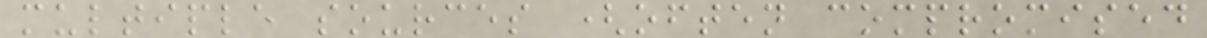multiple sources (often compromised
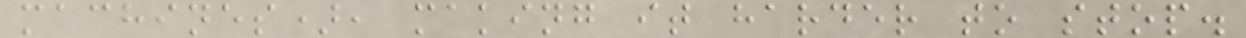machines), making it harder to stop.
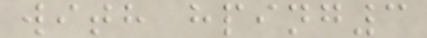with hping3
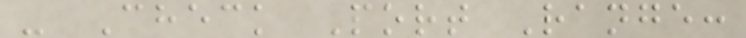- Check Port Range:
